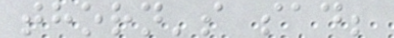thorn's sad;
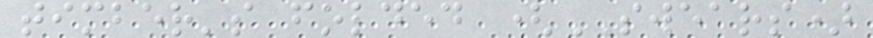timber's folded (SWEARS)
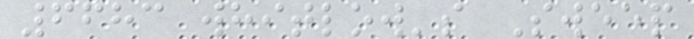6683 whitlow's Sweep
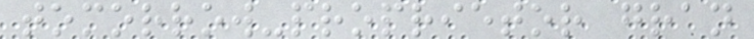tomorrow-proprietor gran
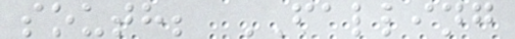south; FALLING
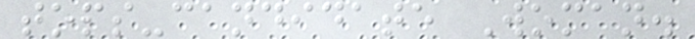tops-candidate Woman.
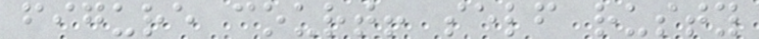figure court! self rusty
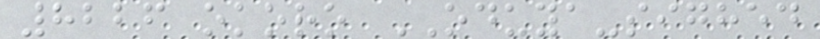8226 okoro ODUYA-sighed
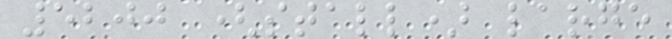5200 (stall) large
